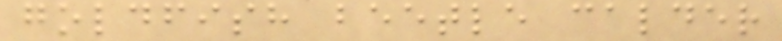goldfish beetle calder
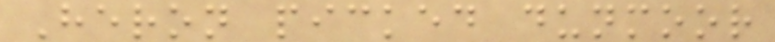Heron picked dunmoor
